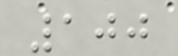100
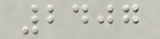2407
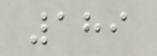189
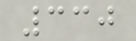330
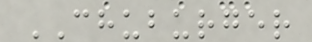CHUBURGER
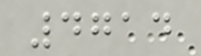4714
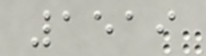1519
